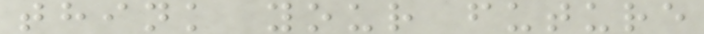think your future
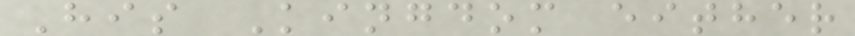His Kingdom either
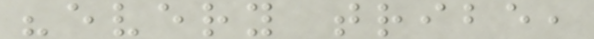"every tribe,
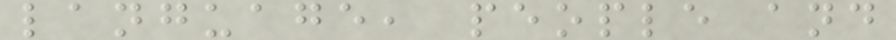language, people and
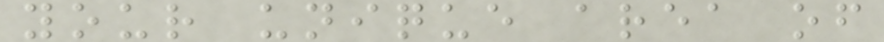your unique area of
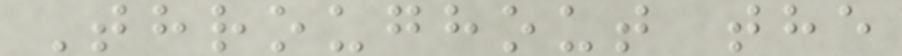Throughout the
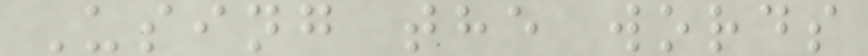Using the words
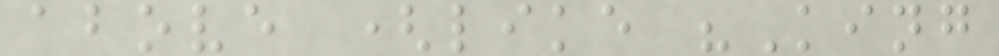above (like "King
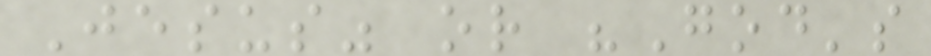Jesus" or "God's
